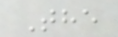The
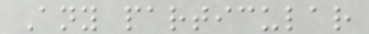Any particular
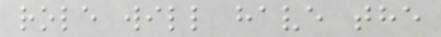role will have the
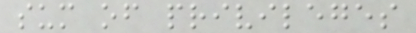sum of privileges
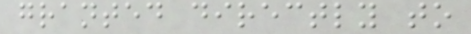granted directly to
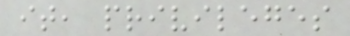it, privileges
